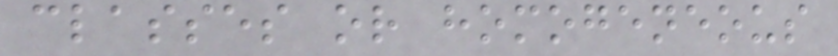classes or homogeneous
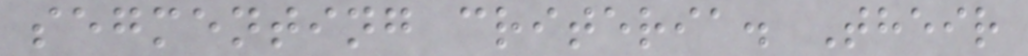segmenting criteria. Their
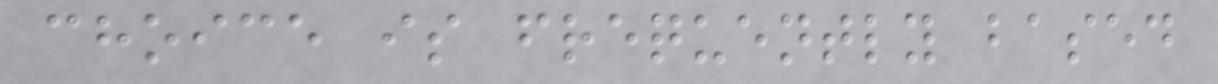choice is frequently based
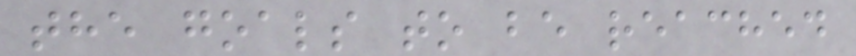the goals to be reached
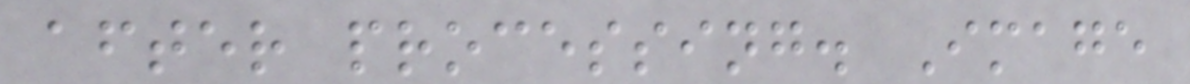after processing. Image
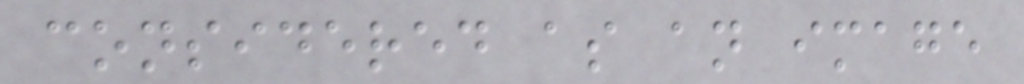considered as an image
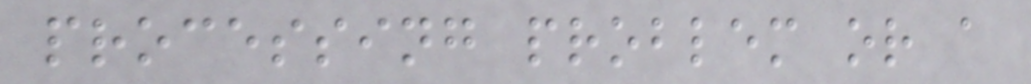processing problem or a
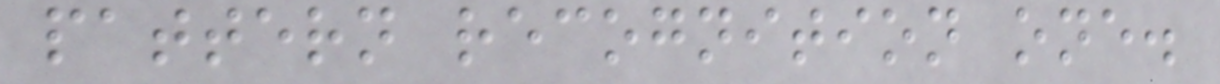pattern recognition one.
